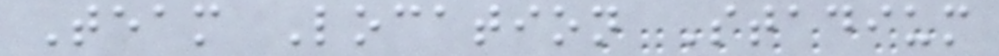Team Location Stadium
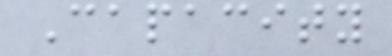Capacity
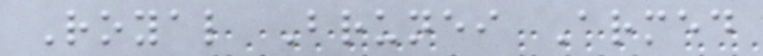Royal Brunei Armed
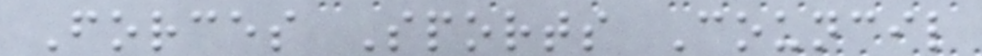Forces Sports Council
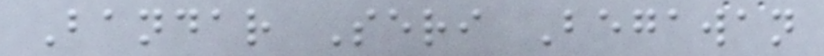Bandar Seri Begawan
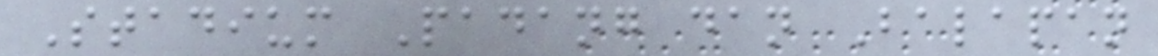Stadium Padang dan Balapan
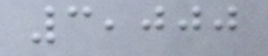3,000
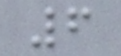6
